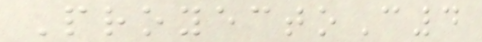ProyectoC4
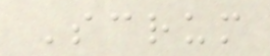Scrum
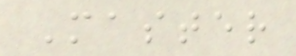Master
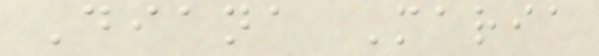Diana Maria
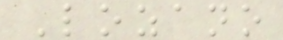Lozano
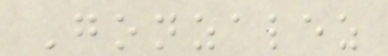Gonzalez
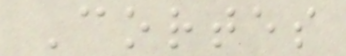Cortes
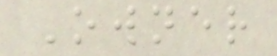Owner
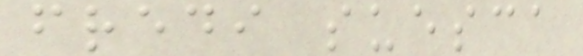fredi suesca
